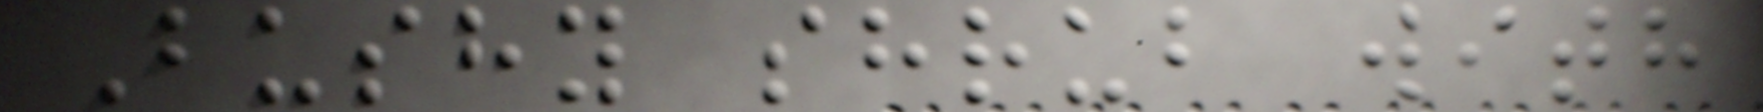Bushy shrub with
